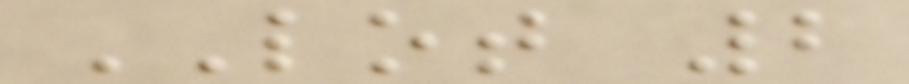LOT 2
